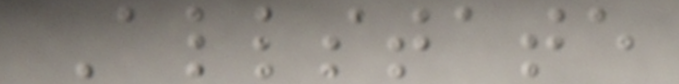Allstate
